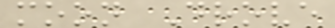moon Drove
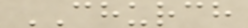CHURCH
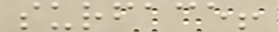surface!
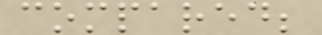compared;
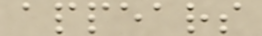appears
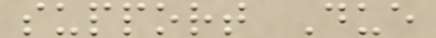support Due
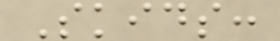Skids:
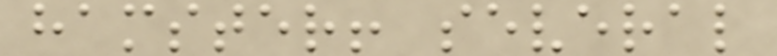hamster! several
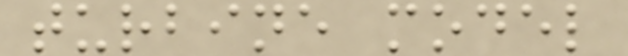turbine model
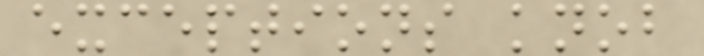exceptions knob
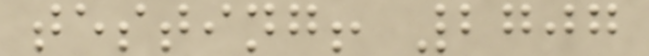testing! 2707
